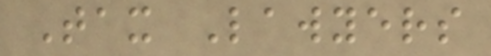Tax Lawyers
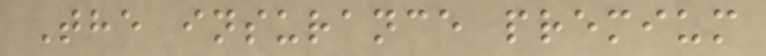The insurance premium
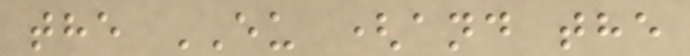the EU (and the
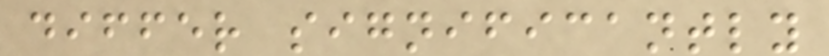differ significantly
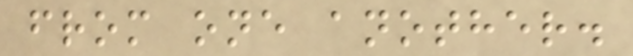from one another.
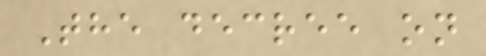The decree on
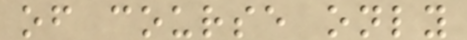of course only
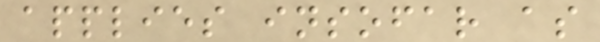applies insofar as
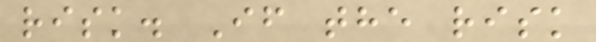risk. If the risk
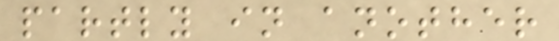partly in another
